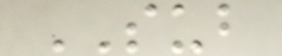SUB
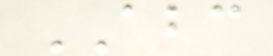ABC
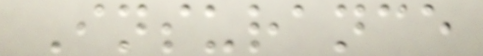Insurance
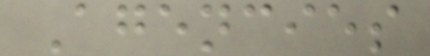Agencies
